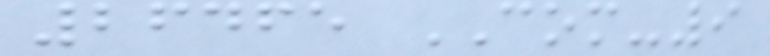26465 COM-9
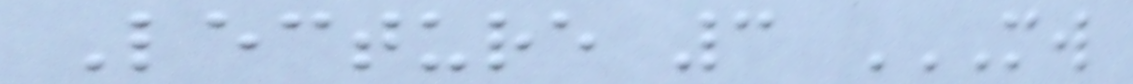Lecture 3 MW
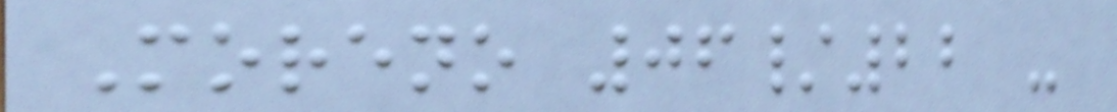Moreno 06/22 -
